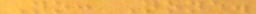No: None.
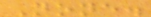None.
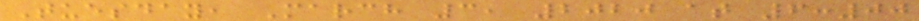Tuesday, March 3, 2020 at 6:00
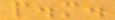p.m.
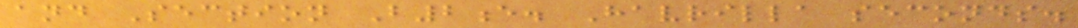and Section B2e. Havrilla seconds.
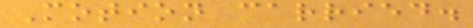Motion carried.
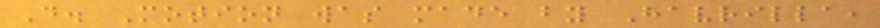D. Motion was made by Havrilla,
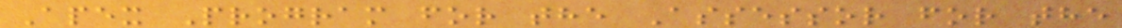Apex Program for the Assessor for the
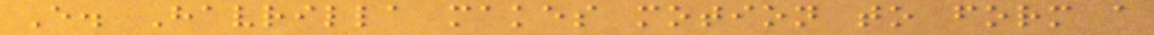E. Havrilla makes motion to form a
